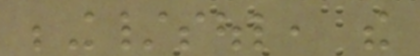being/soul, the
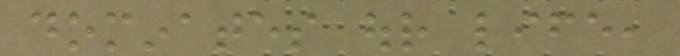dominates our life,
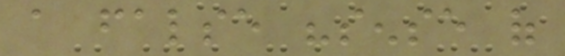a false "sense of
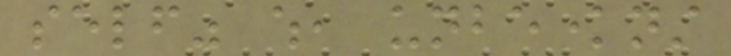self" which, unbeknownst
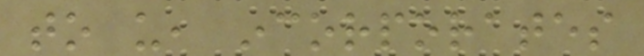to us, incorporates
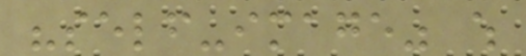"self-image" which
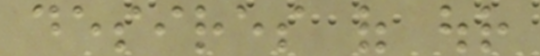desires of our
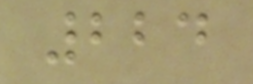224
